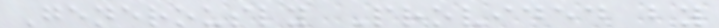Generously Provided by
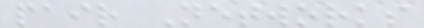pair Networks
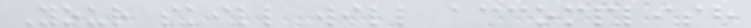Your skill will accomplish
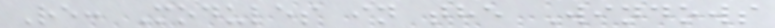Re: Modules in the Windows
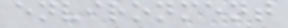environment
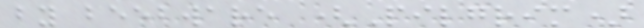by beebware (Pilgrim)
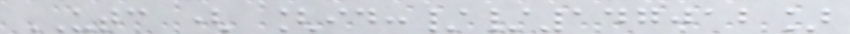UTC ( [id://147012]
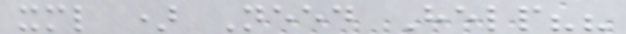xml ) Need Help??
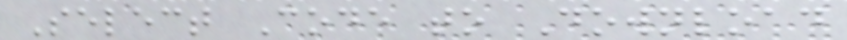Select Code to Download
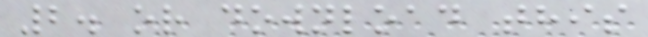2. or download this
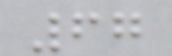67
